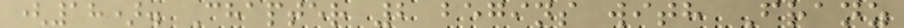(18). Chapter 2 begins with Franz
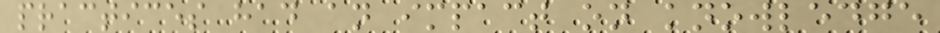practices had an impact on knowledge
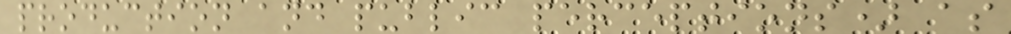production and public perceptions) as
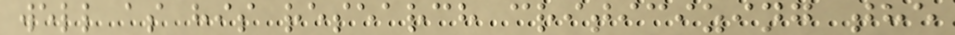well as his research criticizing the
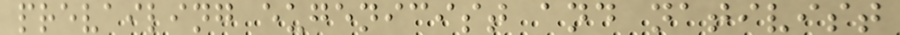prevailing eugenicist and nativist
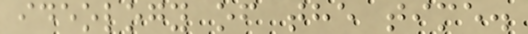ideology of the time.
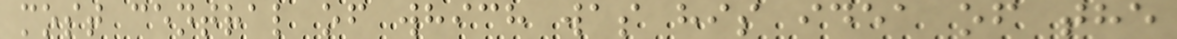most central of which was his idea of the
